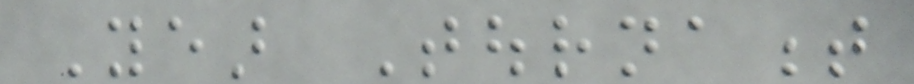Year Tournament
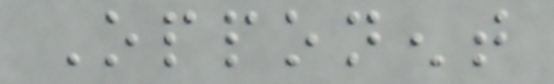Opponent
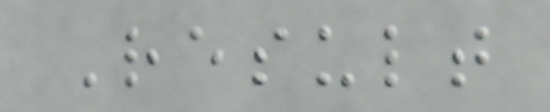Result
